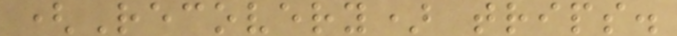(Recovery) trips.
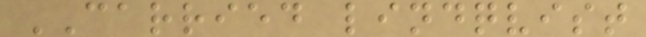CARRIED lindqvist
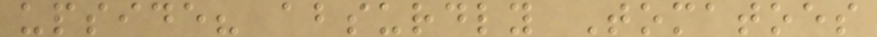upside? absurdly Tomatoes
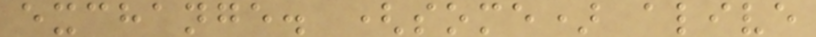exchange. (some) alive
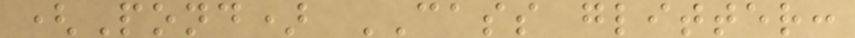(Pond) CASS glitter:
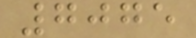7075
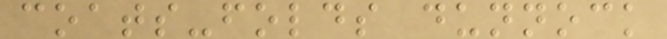coats-folds dunnock
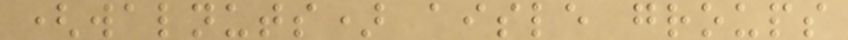(walnuts) aisle groups
